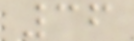36
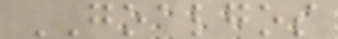GOALGOS
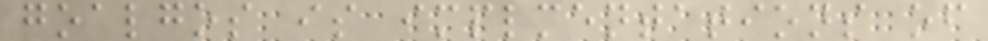goalgos is implmentations of
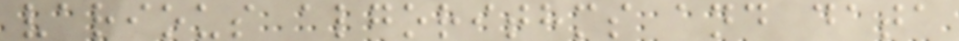various algorithms and data
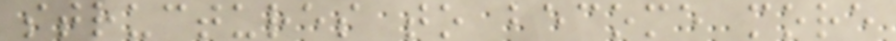structures to become more
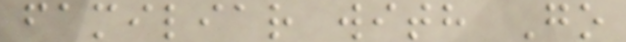familiar with Go
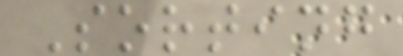Sorting
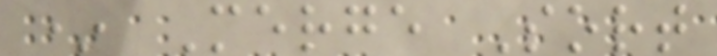* Merge Sort
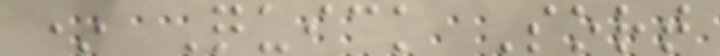* Quick Sort
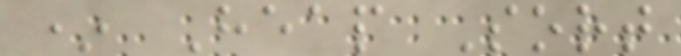* Heap Sort
